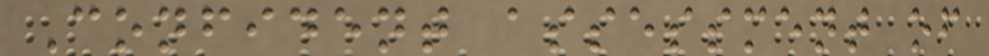Confident assessment of
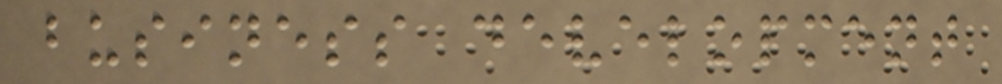business development
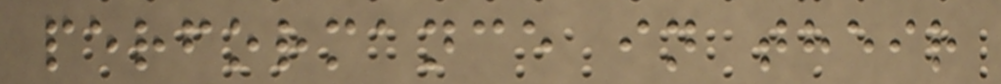performance in their
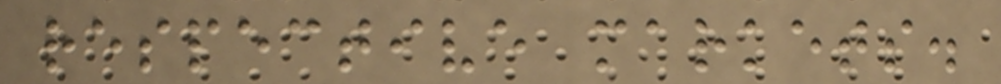respective markets.
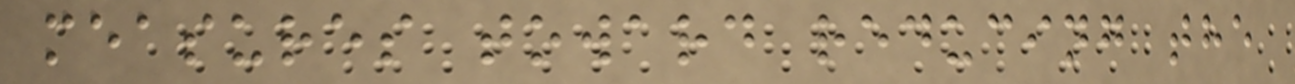measures toward reducing the
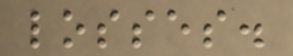losses.
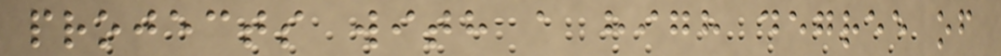projects with a high degree of
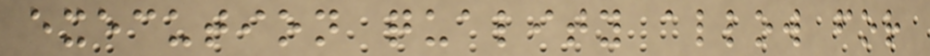execution quality allow for
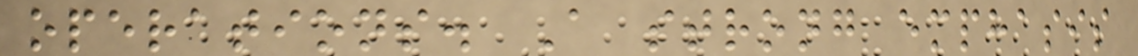operations. A strong emphasis
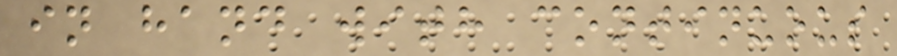in hand with continuous
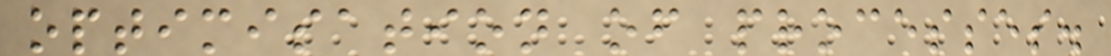optimisation of processes.
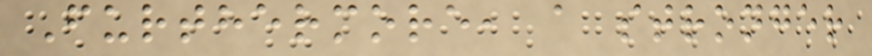Furthermore, a stronger
